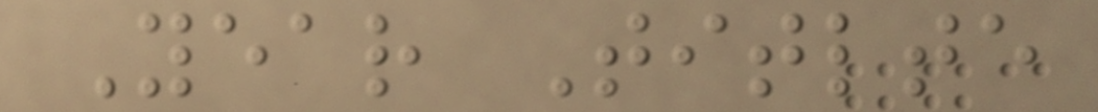Year Titlte
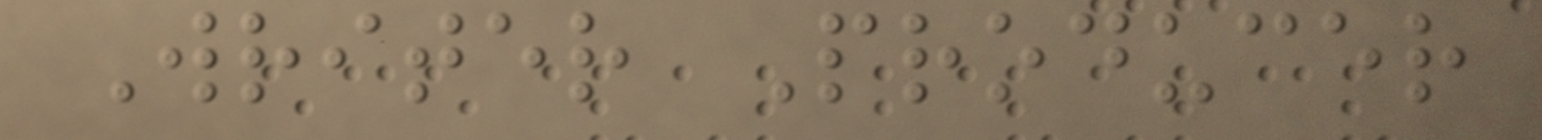Writer Producer
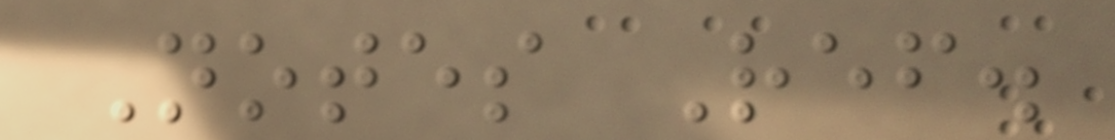Notes Ref.
